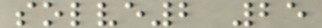solve2 25
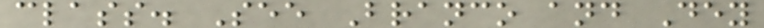class. See Branco and Dey
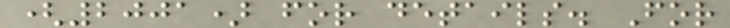(2001) for details. For
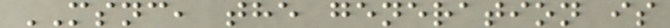MSNC, the generation is
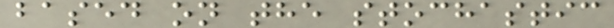based on the stochastic
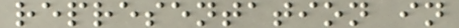representation in
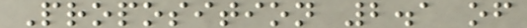Proposition 2.1 of
